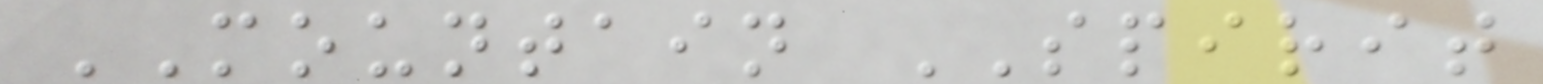MOUNTAIN SPIRIT
